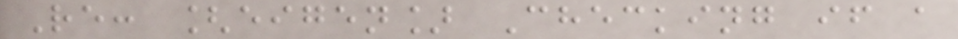Re: [eigen] Checking if a
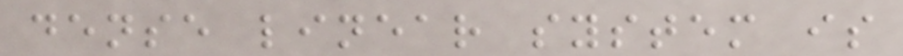dense linear system is
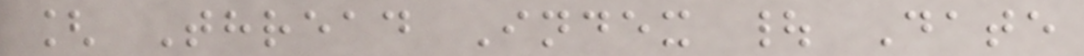[ Thread Index | Date
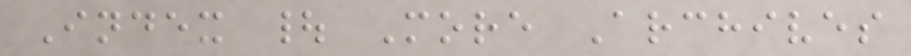Index | More Archives
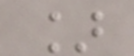]
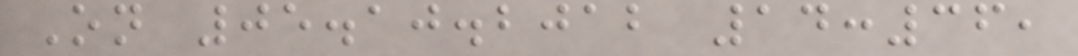On 05.10.2012 14:36,
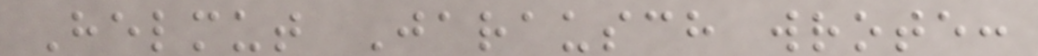Helmut Jarausch wrote:
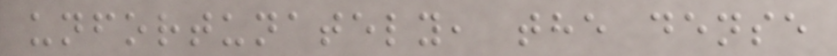unfortunately, the dense
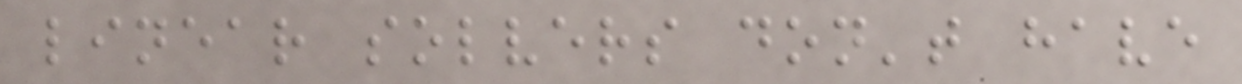linear solvers don't have
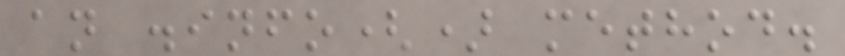an .info() method.
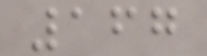167
